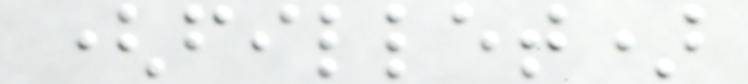(fillet)
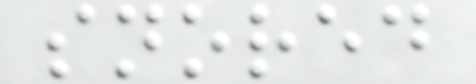snored
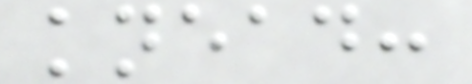knead:
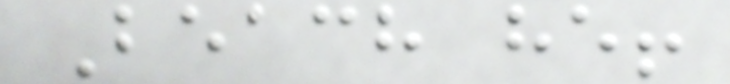Beach he!
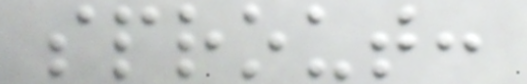sprout:
